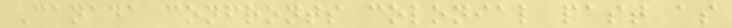Canada confronts colonial past as
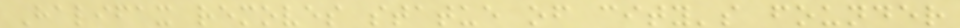Halifax removes statue of city's founder
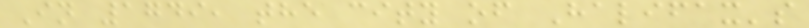In 1749, the city of Halifax's
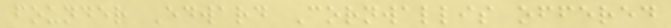founder Edward Cornwallis offered
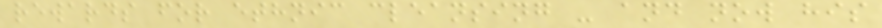rewards for ethnic cleansing - and now his
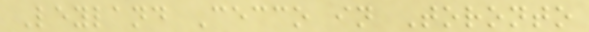Leyland Cecco in Toronto
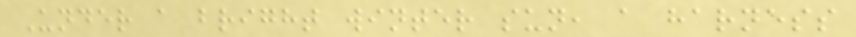Under a bright winter sun, a harness
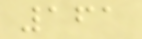161
